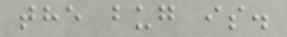the bug is.
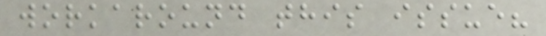workaround this issue?
